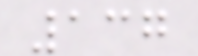137
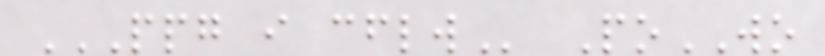PPG I CFLW PoWO
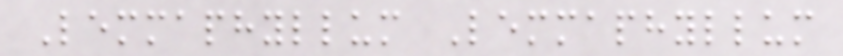Lemmaphyllum Lemmaphyllum
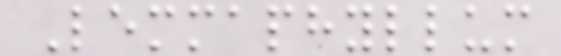Lemmaphyllum
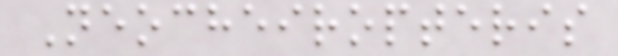Neocheiropteris
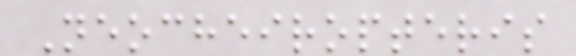Neocheiropteris
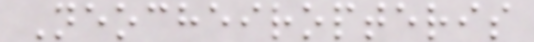Neocheiropteris
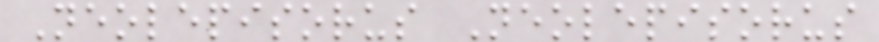Neolepisorus Neolepisorus
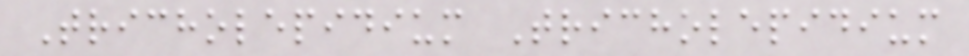Tricholepidium Tricholepidium
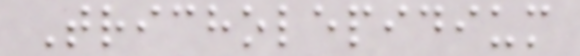Tricholepidium
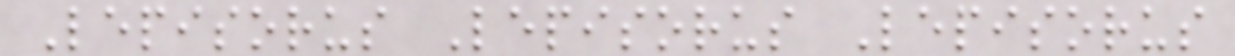Lepisorus Lepisorus Lepisorus
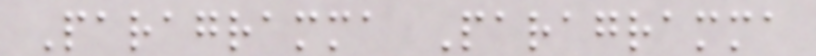Paragramma Paragramma
